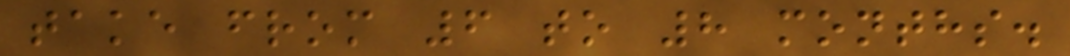take from 6 to 8 months.
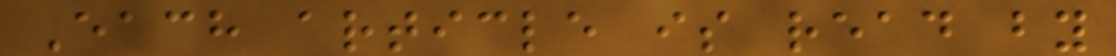Each article is read by
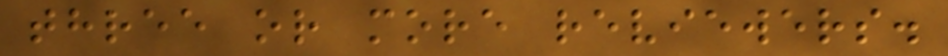three or more reviewers.
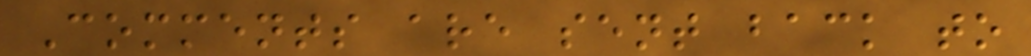Comments are sent back to
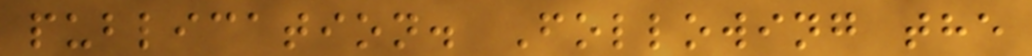publication. Following the
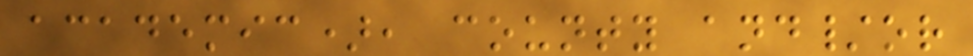academic), county and/or
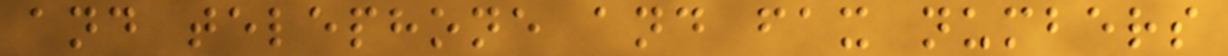and telephone and fax numbers
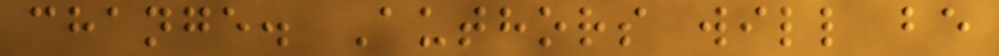change. Authors will be
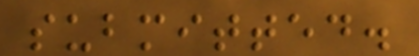submitted.
